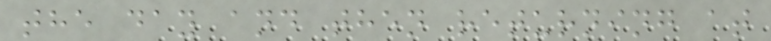the day and then returning at
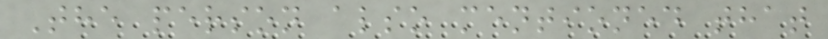The person also mentioned that
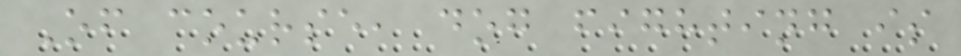Of course, dog fighting is
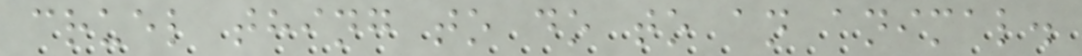cruel thing to do to an animal.
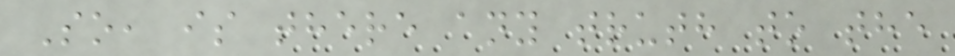So, is there any truth to the
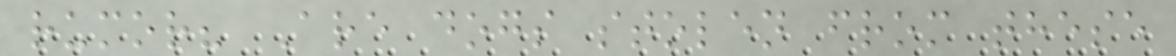rumor? Are dogs stolen from these
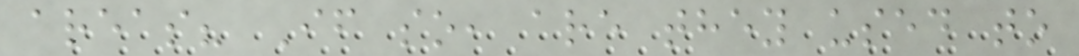areas? If so, are they used to
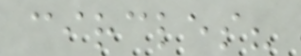circles?
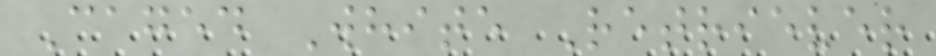Caged White Retriever
